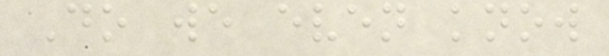Do we even know
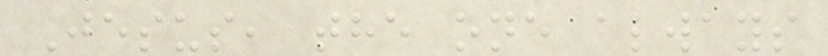Jesus, the one always
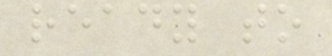ready to
